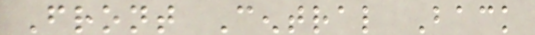Front Central Back
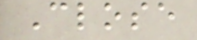Close
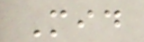Mid
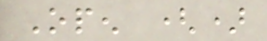Open ()
